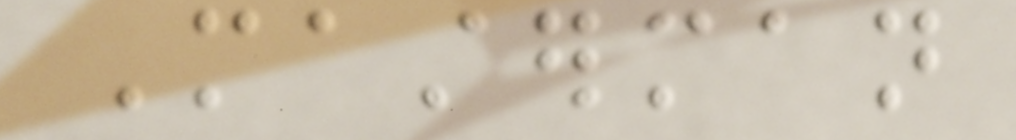Masterman
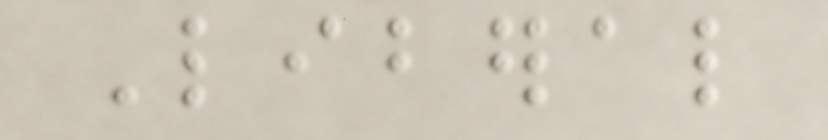Liberal
